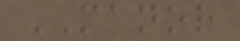MANOR
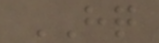HQ
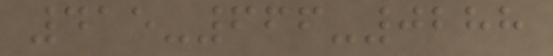415-666-0288
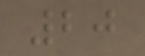20
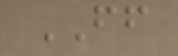FF
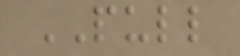PULL
